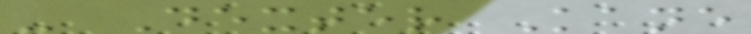- Dexter Kane
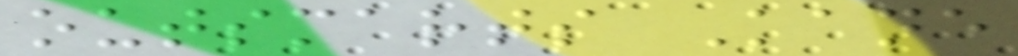outsmarts Kane
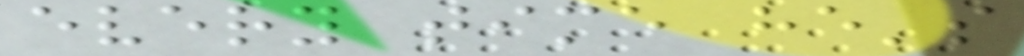every time he's
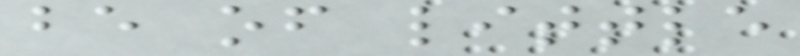be of little
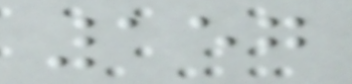157
